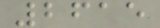2615
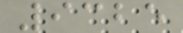9325
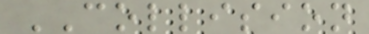COLLISION
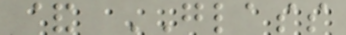& GLASS
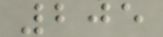205
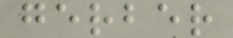gerber
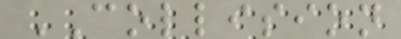COLLISION
